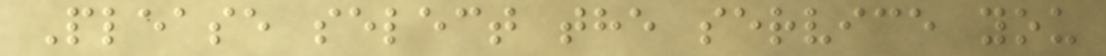Please select the service you
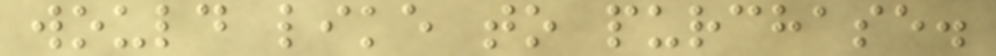would like to purchase.
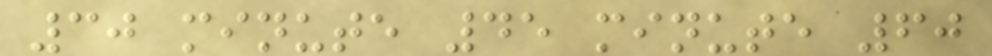30 minute 45 minute 60
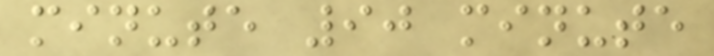minute 90 minute
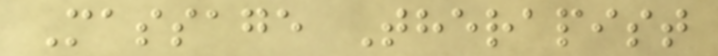Massage Therapist
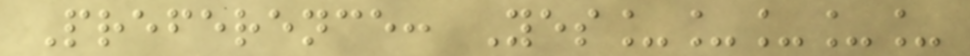Preference: Yes_____
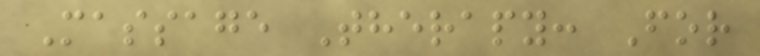Massage Therapy: For
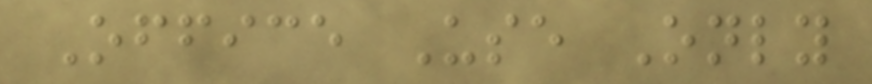Office Use Only
